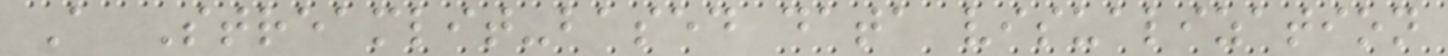A Streamlit-based data visualization
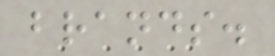brands.
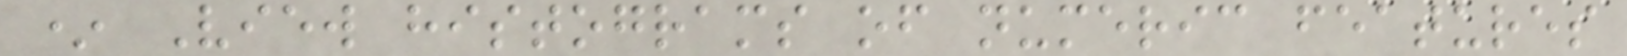* View histograms of numeric features
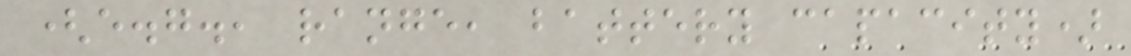(e.g., range, battery capacity)
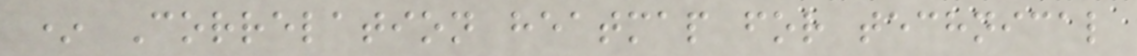* Correlation heatmap for technical
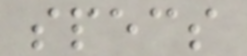specs
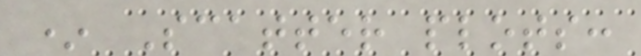* Scatter plots:
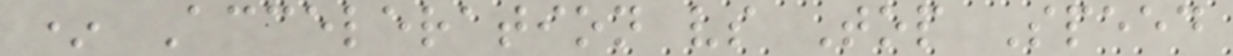* Acceleration vs Top Speed
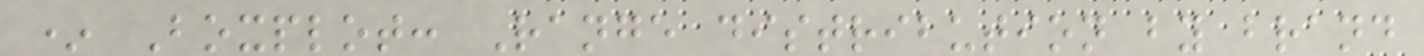* Boxplot: Range distribution by brand
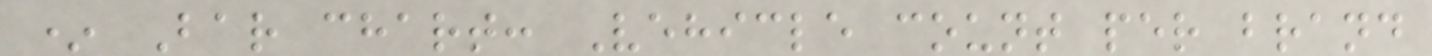* Bar chart: Vehicle count per brand
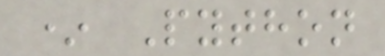* Python
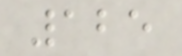125
